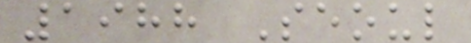1988 Seoul
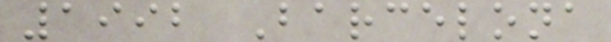1992 Barcelona
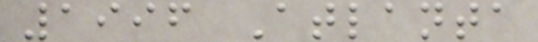1996 Atlanta
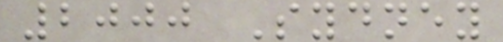2000 Sydney
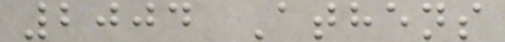2004 Athens
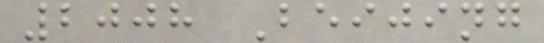2008 Beijing
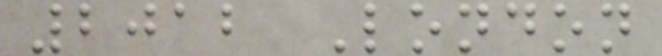2012 London
